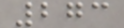273
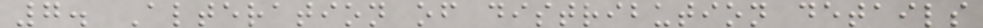7. Alteration of distribution details
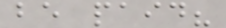be paid?
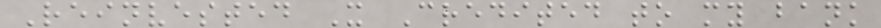Reinvested X Credited to my bank
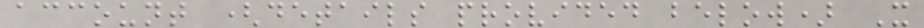account (details provided below) X
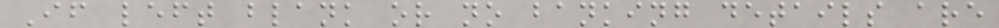If left blank or no banking details are
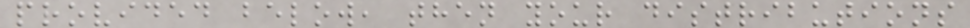provided below, then your distributions
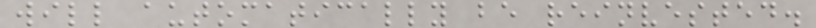will automatically be reinvested.
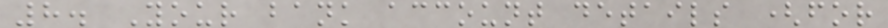8. Your bank account details (for
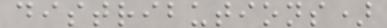distributions)
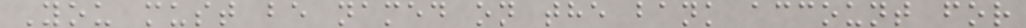You must be named on the bank account for
